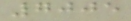7005
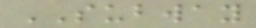SUBWAY
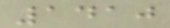1410
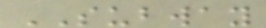SUBWAY
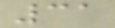31
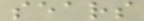sears
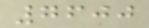7600
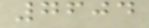7604
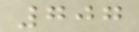707
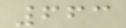663
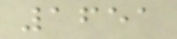1651
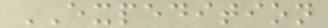EXPEDITION
